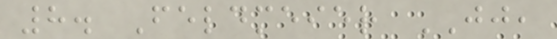8. Feldmeier JJ,
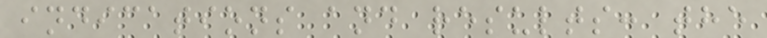indications and results: the
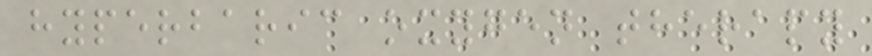hyperbaric oxygen therapy
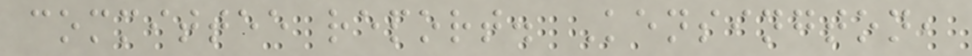committee report. Kensington,
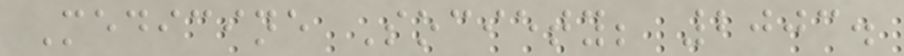Medicine Society; 2003.
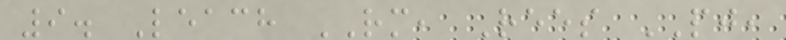9. Leach RM, Rees PJ,
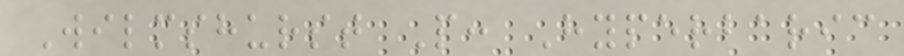Wilmshurst P: Hyperbaric
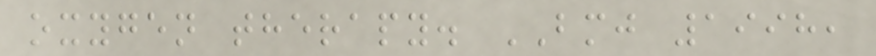oxygen therapy. BMJ 1998,
